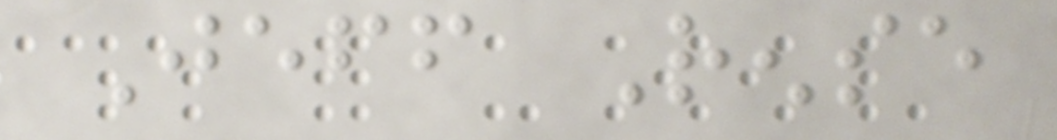Jeff Rense
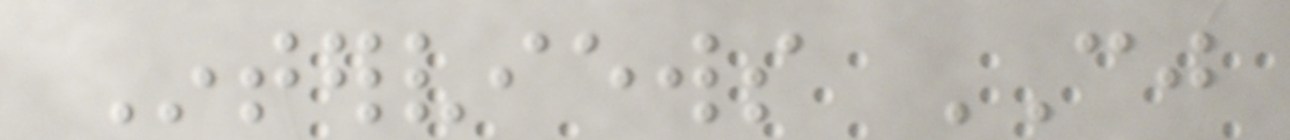Interviews CJ
